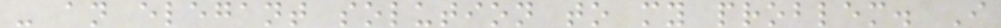- an elegant solution to my problem. I
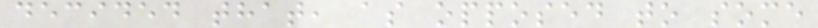decided that, as opposed to some
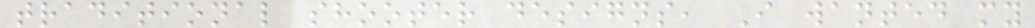traditional shooter designs, I wanted my
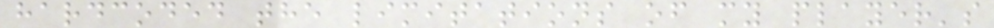hardcoded the limitations of my player's
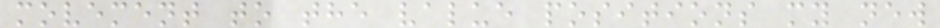movement to the value positions my new
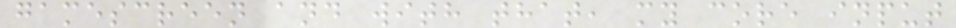gamescreen and with that, my core input
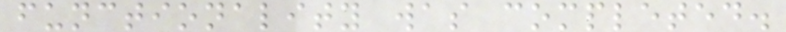functionality was completed.
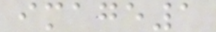image1
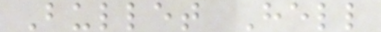Bullet Hell
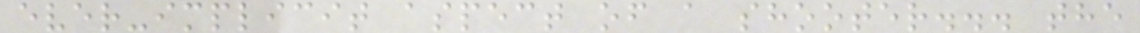ever-implicit aspect of a shooter... the
